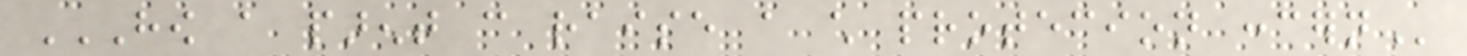HOW A PARENT CAN RAISE A CHILD PROTECION CONCERN
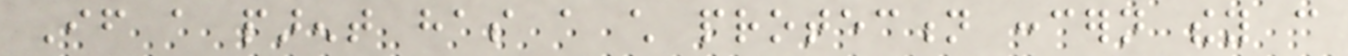If a parent has a child protection concern they can
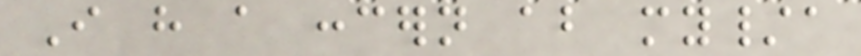I have a concern about my/a
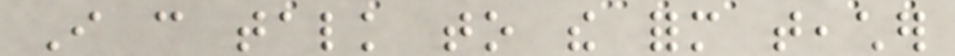I can talk to the form teacher
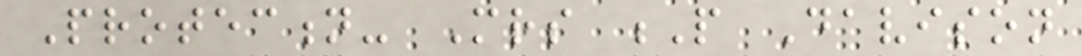Protection- Mrs P Davison
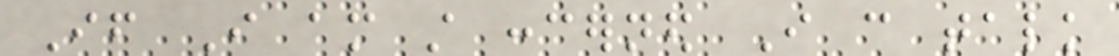If I am still concerned I can talk
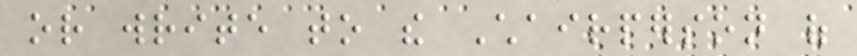or write to the Chairperson of
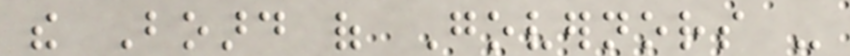the Board of Governors -
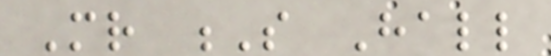Mr S Hall
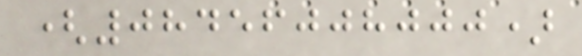(08456008000)
